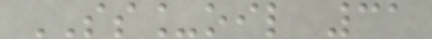SS_oil 31
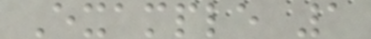Example 1
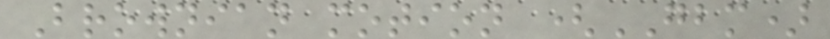Brownian motion (GBM)
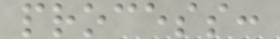process:
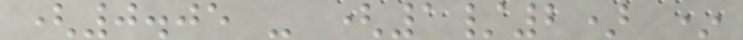(0.05 - (1/2) *
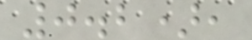0.2),
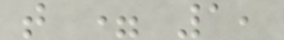t = 1,
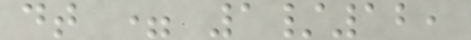dt = 1/12,
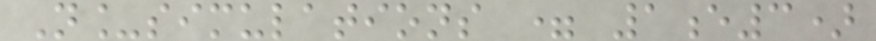N_simulations = 1e3)
